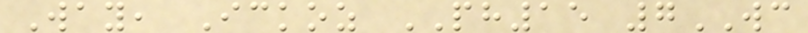Way, Ickoz PH15 7WC
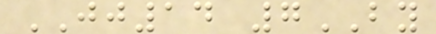JJ14 7BY
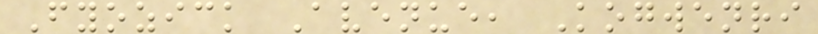Fyozick Avenue, Kogwenri
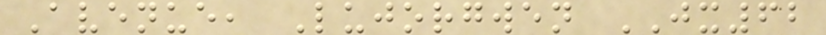Avenue, Lujorgwen JX62
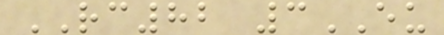RC82 3EU
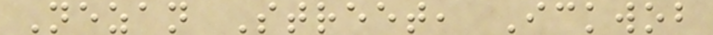Nezan Street, Ickwob
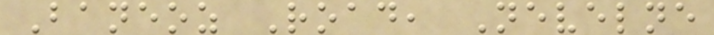Baneoz Road, Nevelne
